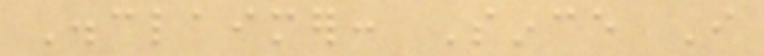Disclaimer: Since I
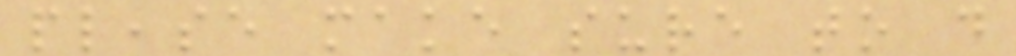please make sure to do
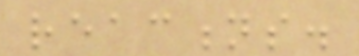reactions.
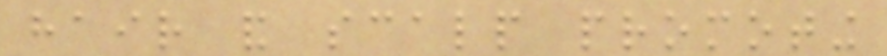hair and scalp promoting
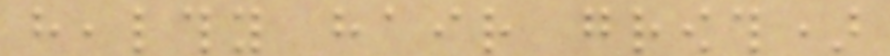healthy hair growth)
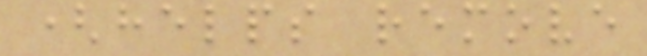(helps remove
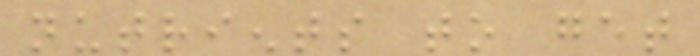nutrients to get
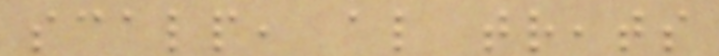scalp, also treats
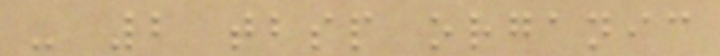- 2 tbsp organic
